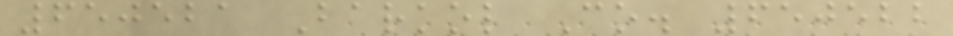650521 Barkol Co. 650522
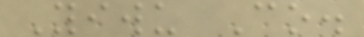Yiwu Co.
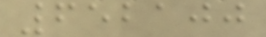652100
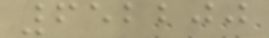652200
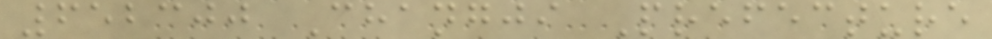652300 Changji Prefecture
